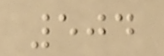504
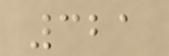321
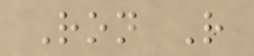Ron R
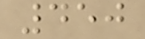450
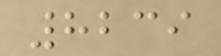8239
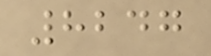8247
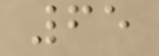65
